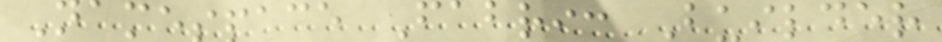Namespace Fabric Builder
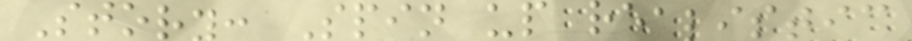Story: Spin up realistic
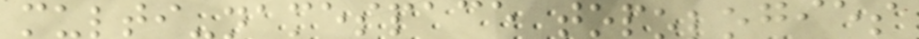multi-namespace topologies
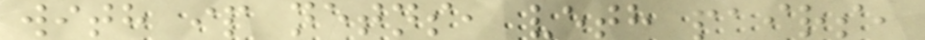with ip netns, veth pairs,
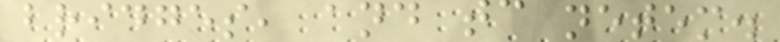bridges, and tc netem.
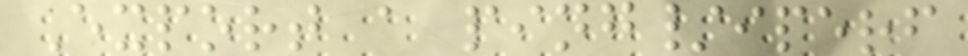Export a ping/iperf
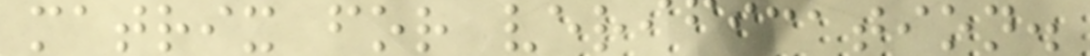matrix for verification.
